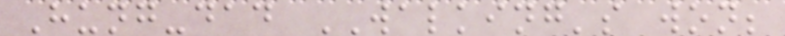Hung-dad WALKING's won;
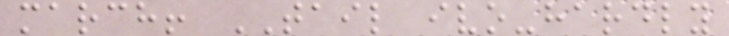march! TAIL ivo-hardly
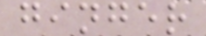ginger
